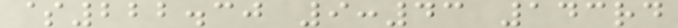$222.30 9:43 143rd
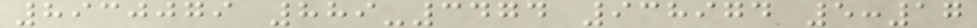8930079 889-3474 938974 5:17
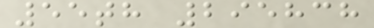55th 295838
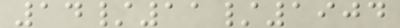14/11/1904
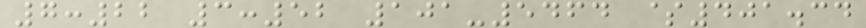7:22 3:52 101-5464 $401.34
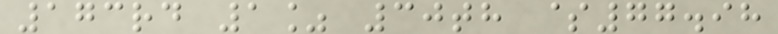173rd 1% 30th $77.98
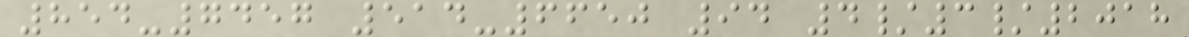854-7457 514-6650 94 4/3/2018
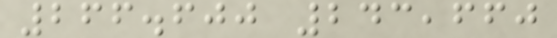266.600 243,660
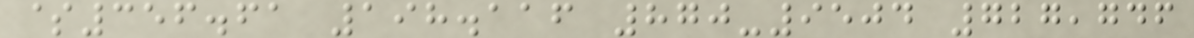$356.61 198.116 870-9504 727,746
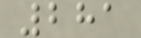281
